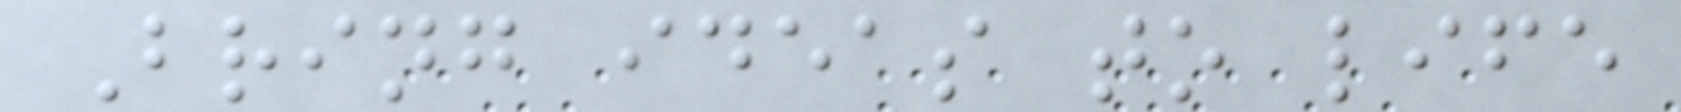Bring ideas to life
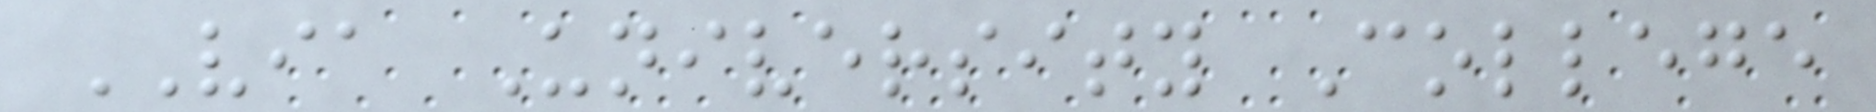VIA University College
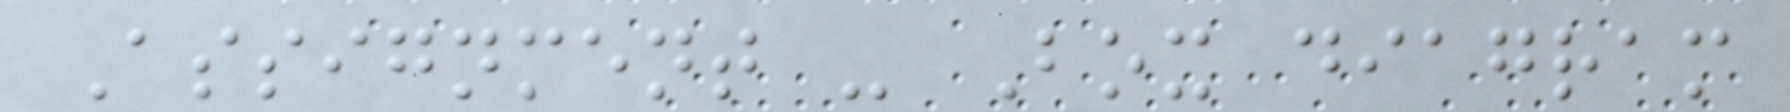Assignment - Box diagram
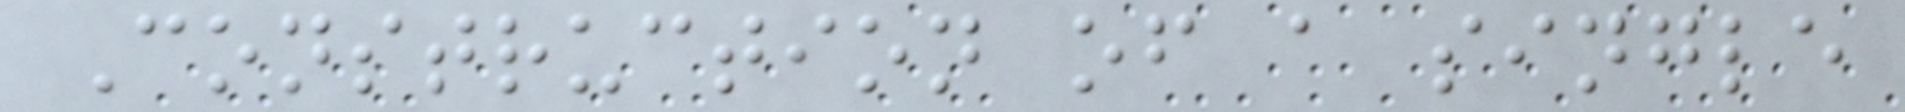Construction of a single
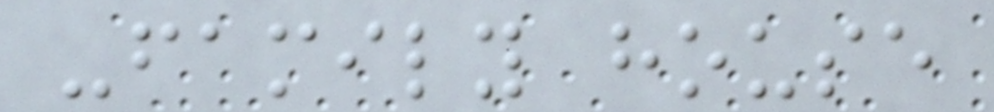-family house
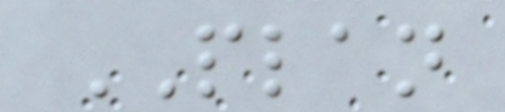PLAN
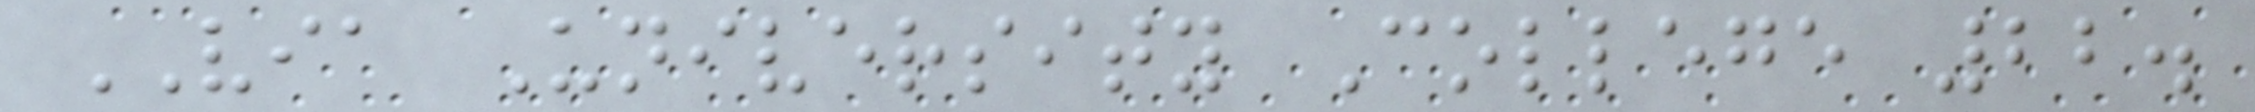VIA University College 22.
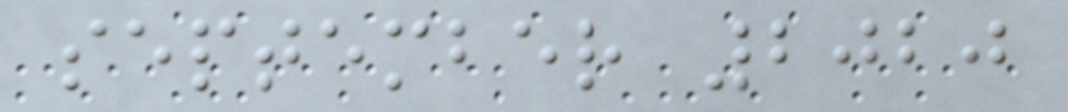september 2020
